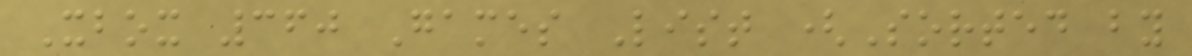Xbox 360 Games List (Sorted by
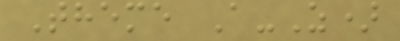Theme A-Z)
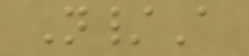N/A
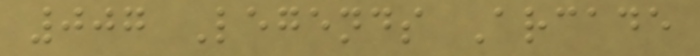007 Legends Arcade
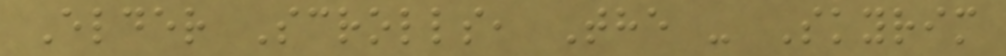Elder Scrolls, The - Skyrim
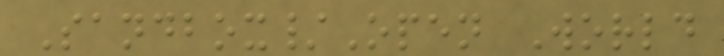Sandbox/Open World
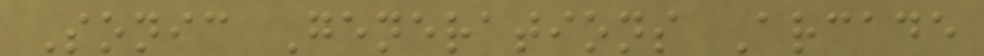Sonic Generations Arcade
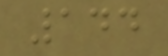144
